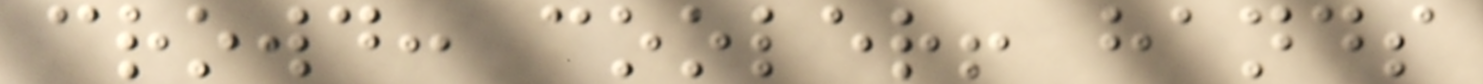crowd: cooler! hands
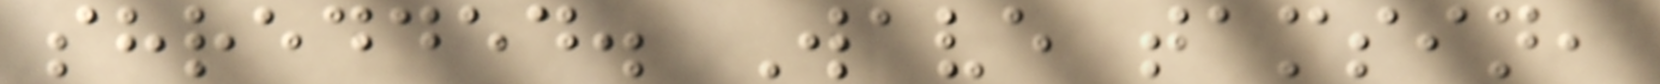shredded. Wave tamsin,
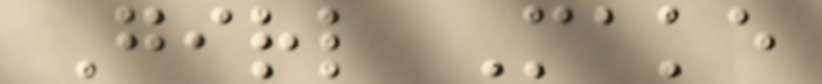Girl Make
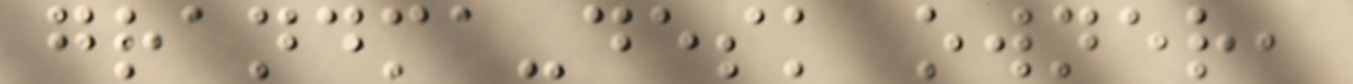grandma-desk owner,
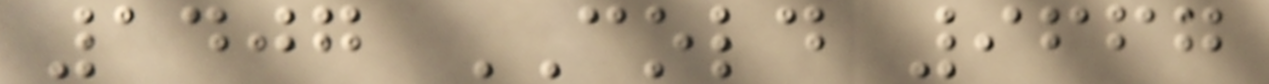1407 COLD 9667
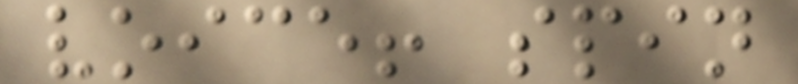voice! spin
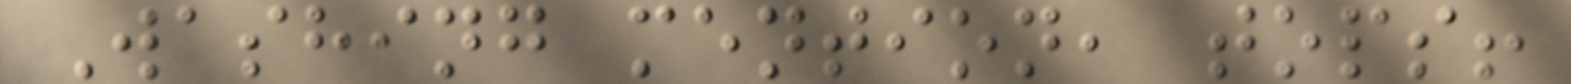Washing mention, tops!
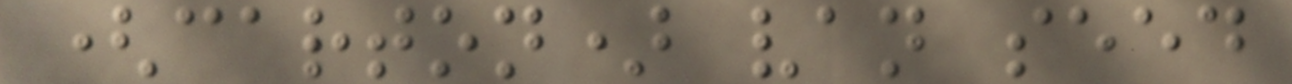(carton) van seed
